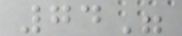74"
